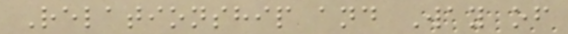Relationship and Way of
